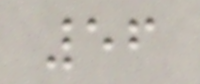56
